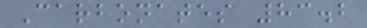Carbonates 83.2
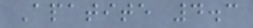Apatite 4.3
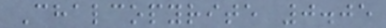Chalcopyrite 0.05
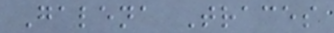Galena Traces
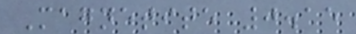Magnetite 0.15
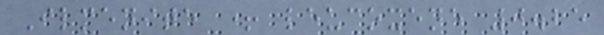Ilmenite + leucoxene 0.25
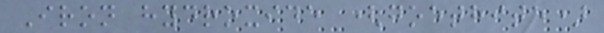Iron hydroxide (goethite)
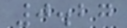0.27
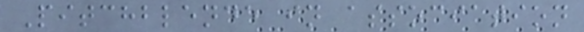Pitchblende in association
